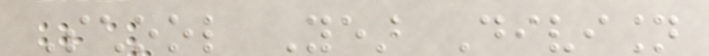School Year Division
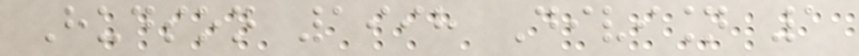Hudson 1998 Division 1
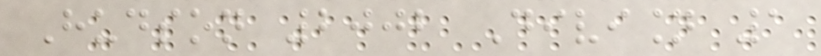Hudson 2002 Division 1
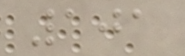101
